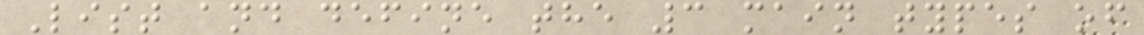List and define the 3 main types of
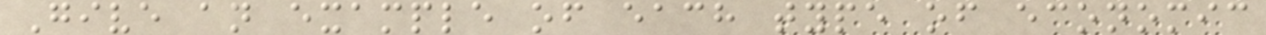Give an example of each type of economic
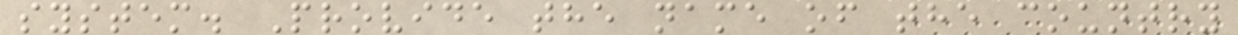system. Provide the name of the country
